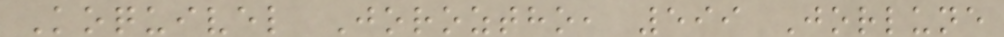Koquivel Joroztho, 599 Jorlune
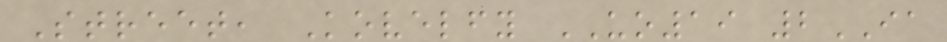Street, Kovelfy UO19 2IA
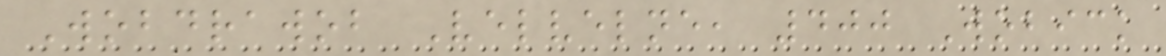Wobdrawob Velvelne, 400 Wobick
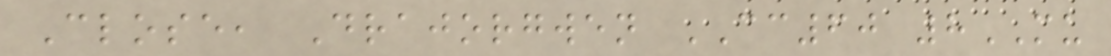Close, Drajorgwen CC60 8MU
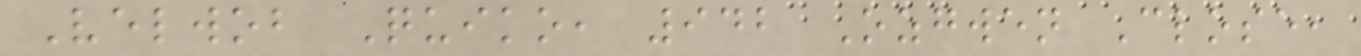Velwob Quiko, 942 Ozgwen Close,
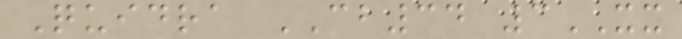Quidra CB34 3XX
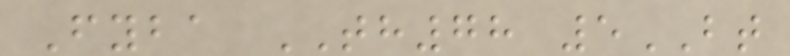Fyba TH78 5BT
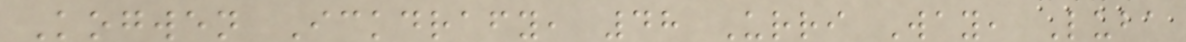Kogwen Ickdrafy, 48 Urri Way, Luba
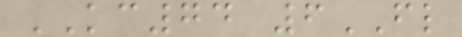KC74 6FL
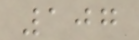107
